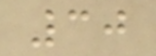30
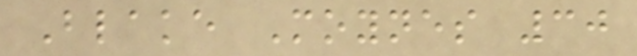Blake Moynes 30
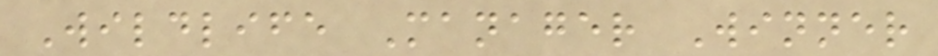Wildlife Manager Winner
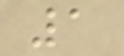1
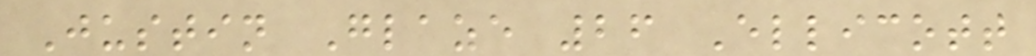Justin Glaze 26 Ellicott
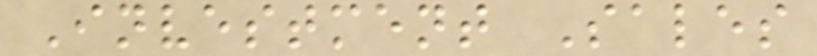Investment Sales
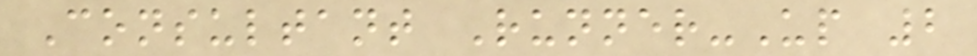Consultant Runner-Up 2
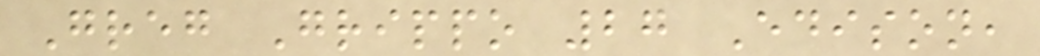Greg Grippo 27 Edison,
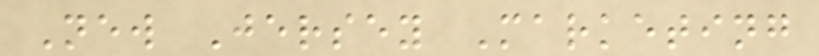New Jersey Marketing
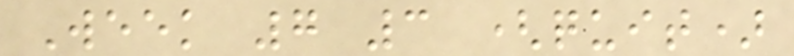Week 7 3 (quit)
